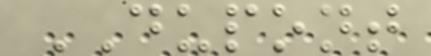DUPONT
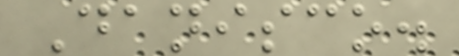Danisco.
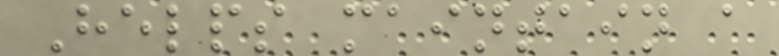Helps maintain a
